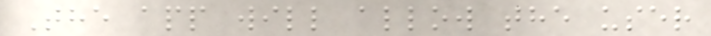The app will allow the user
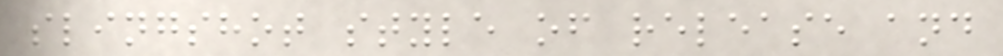slingshot style of release and
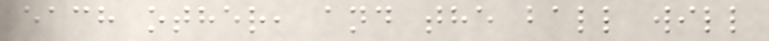each other, and the ball will
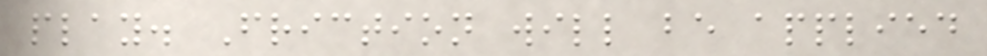play. Friction will be applied
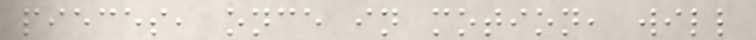pieces, once in motion, will
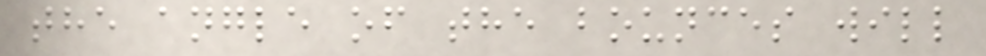the angle of the bounces will
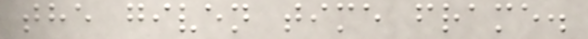the given time frame.
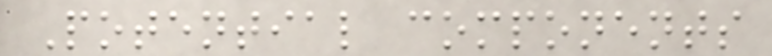Potential components
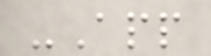-App
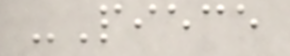-Piece
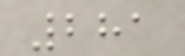281
